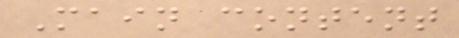Main content
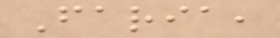Faria,
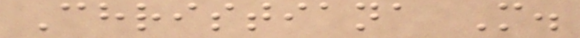Christiana M.
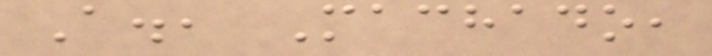A., Machado,
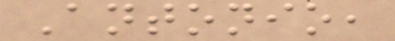Antonio,
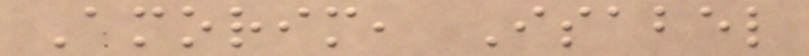Amorim, Isabel
